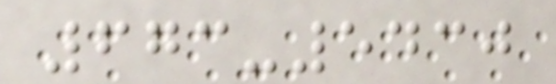673-5430
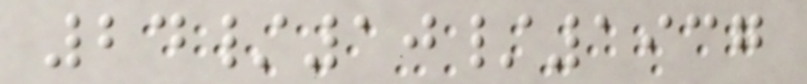24/10/1937
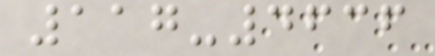117-4636
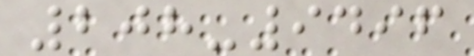208-9496
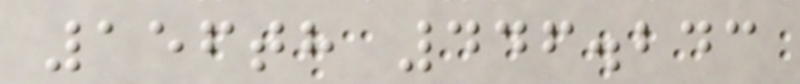156th 446.243
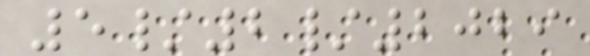5/2/2029
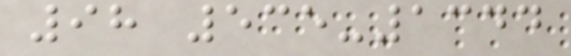98 535-1344
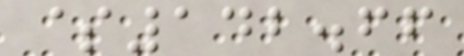$142.66
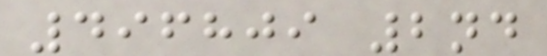496809 2nd
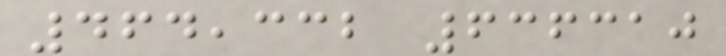464,332 636310
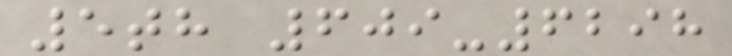5th 609-6298
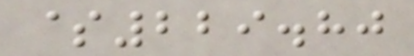$229.80
